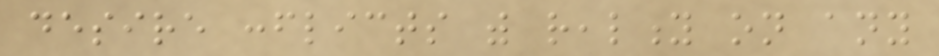desire conflicts with reality on any
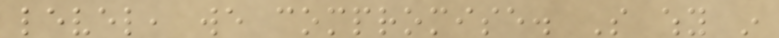level, we compromise. So why in
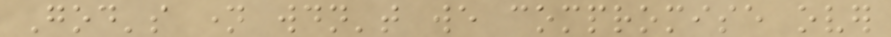God's name wouldn't we compromise over
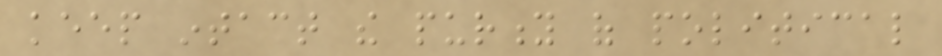keep intact the purity of political
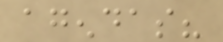agendas?
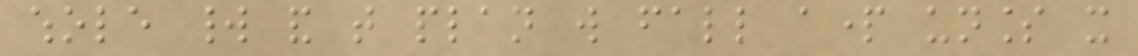whole world and that plan will fall apart unless it
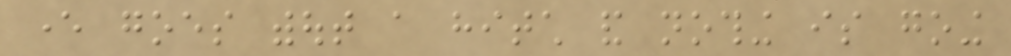ever goes without a hitch and nothing is going
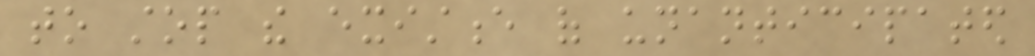to stop the existence of unanticipated
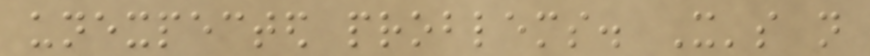unexpected problems. It's not
